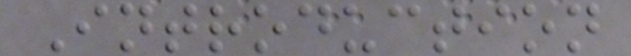Introduction
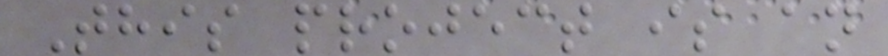This project is an
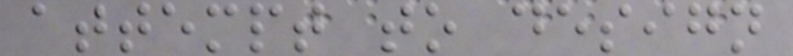attempt to design
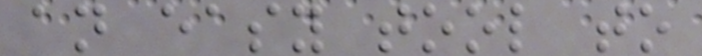an easy tool to
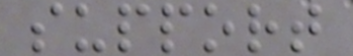support
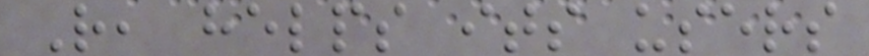R, helps its users
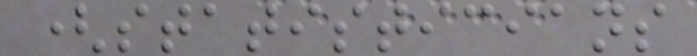(statisticians
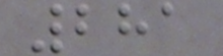281
